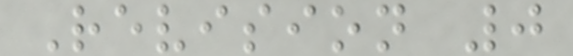Revision 0
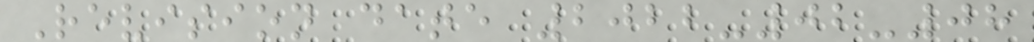Revision date 2022-02-08
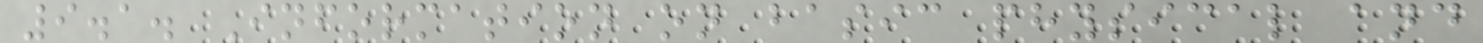9.1. Information on basic physical and
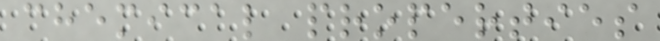chemical properties
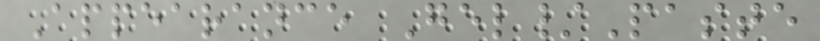Appearance Gel/Paste
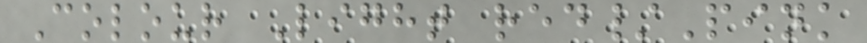Colour Light red/Pink
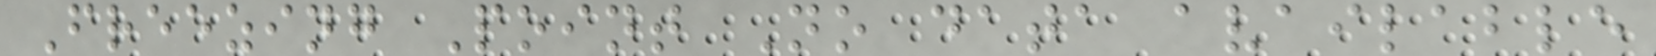Freezing Point No data available
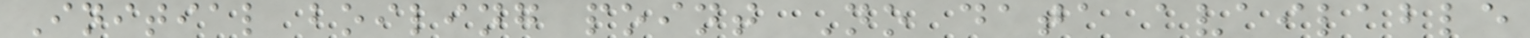Initial boiling point No data available
